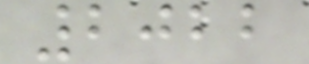2022
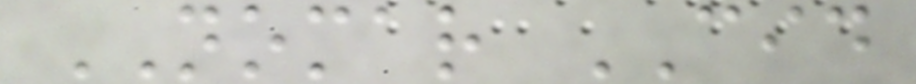NOMAR CID
